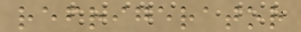refrigerator
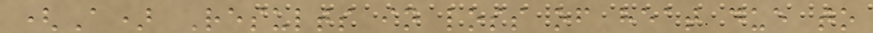(A) Results in loss of heat due to
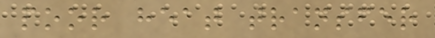poor heat transfer
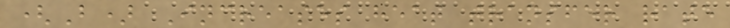(B) Increases heat transfer rate
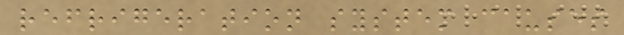refrigeration system causes
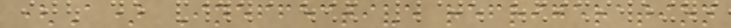(A) Ineffective refrigeration
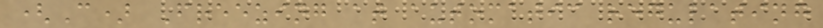(C) Freezing at automatic regulating
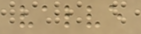valve
